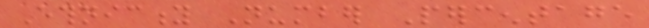Ethnicity Number Percentage
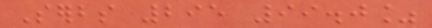Serbs 295 99.0%
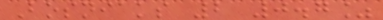Bosniaks 2 0.7%
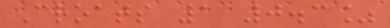Croats 1 0.3%
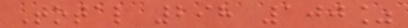Total 298 100%
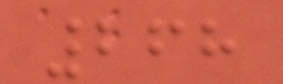268
